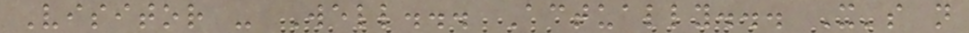Visitor - Well... Actually... It's not
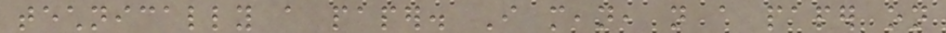technically a paper. I mean, not a paper on
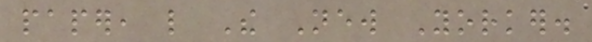paper, like The New Yorker.
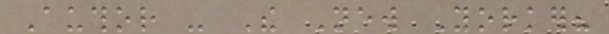Author - The New Yorker?
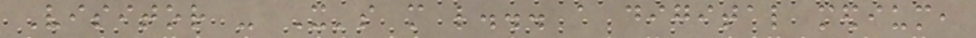Visitor - It's more like... a digital medium,
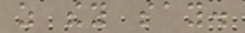as they say.
